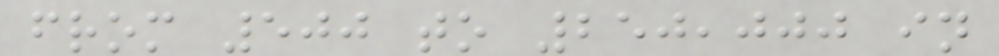from 500 to 250,000 in
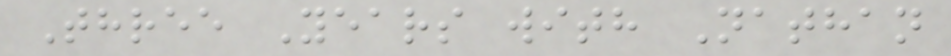Three Years with Nathan
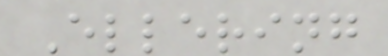Ellering
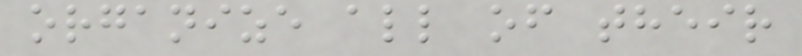organize all of their
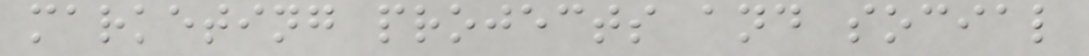marketing projects and social
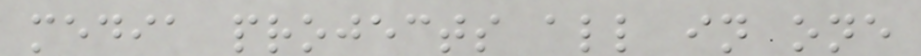media projects all in one
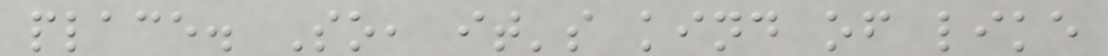place. So, it's kind of like
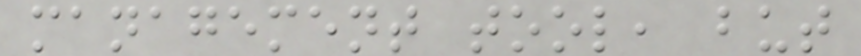management tool, but
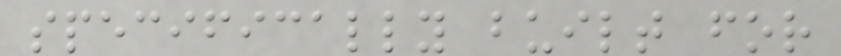specifically built for
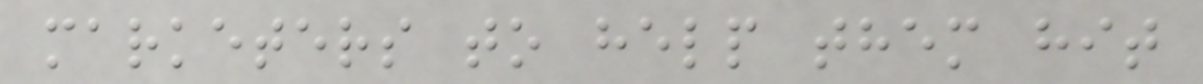marketers to help them hit
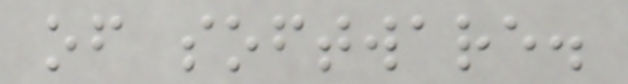of software.
